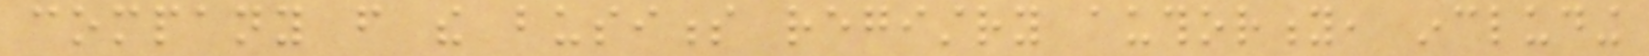company from the business registry authority, including
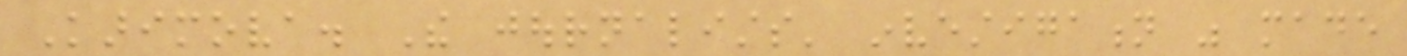Karimova. The journalists' investigation was made
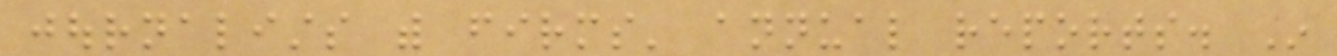journalists with firms' annual reports. In
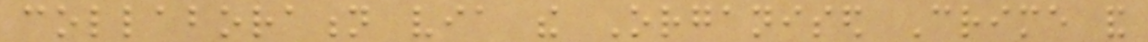collaboration via the Organised Crime and
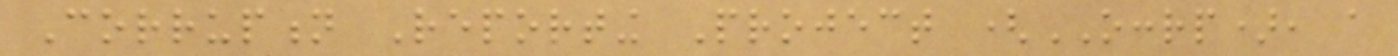Corruption Reporting Project (OCCRP), a
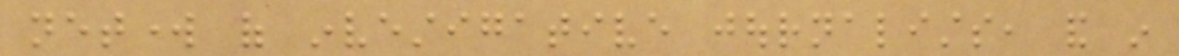network of investigative journalists, and in
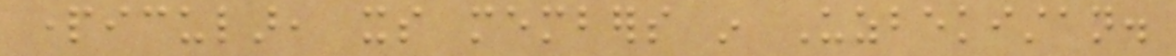particular, its members in Uzbekistan.
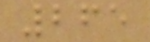265
